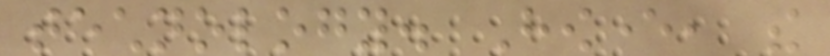technology. However, the
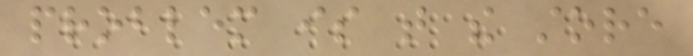problem is that the store
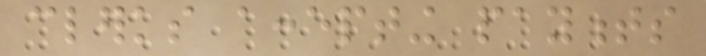clerks accepting payments
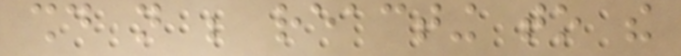should not be reacting to the
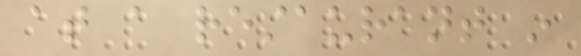at a restaurant in
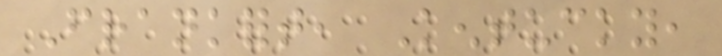Frankfort, Kentucky,
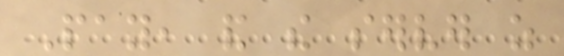Pay, and the server as
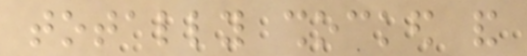totally shocked and
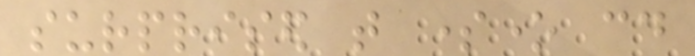surprised that someone could
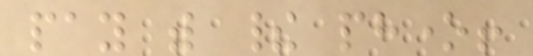pay with their phone!
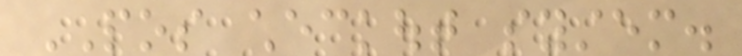POS checkout system.
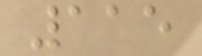115
